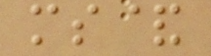ms&
